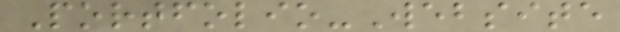Portfolio-Website
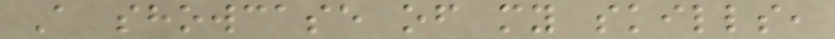A showcase of my skills,
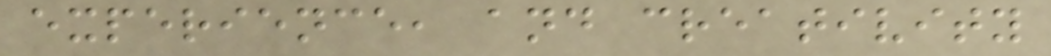experience, and creativity
